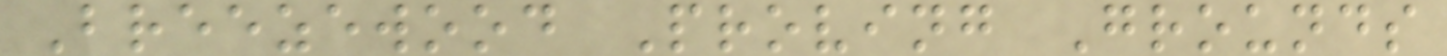Breezewood Proving Grounds
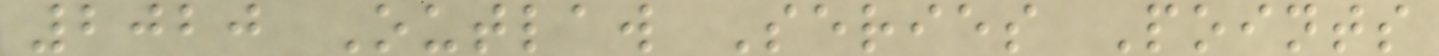2020 Outlaw Series Points
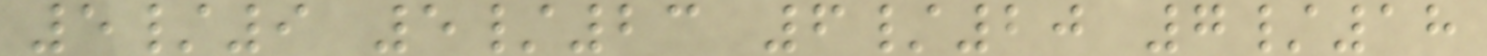5/9 5/23 6/20 7/18
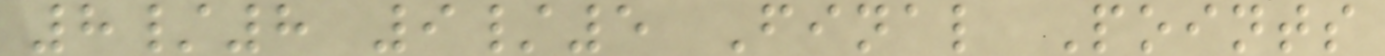8/8 9/5 Final Points
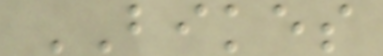BIKES
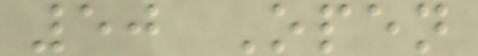50 Open
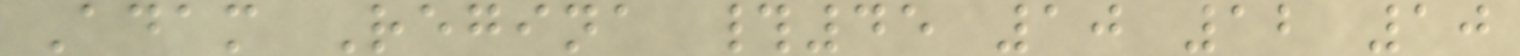Adam Regina #45 10 12 10
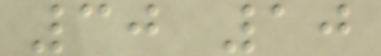30 10
